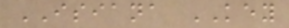ISIANA KEY
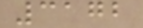3172
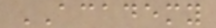ACADEMY
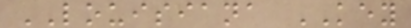LOUISIANA KEY
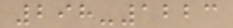298-1223
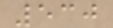530
